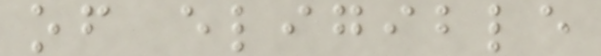of eligible
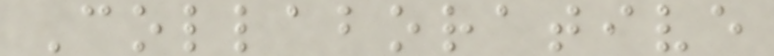Collaborative
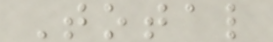Total
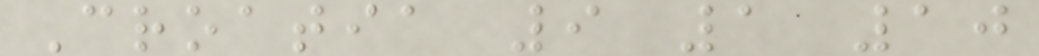Croatia 9 1 10
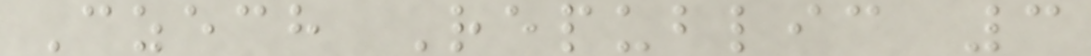Czech Republic 3
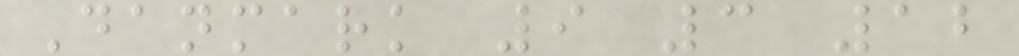Danmark 9 3 12
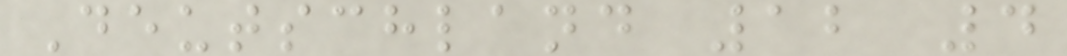Deutschland 12 4
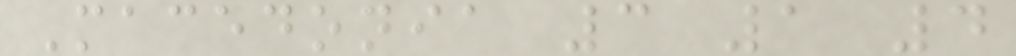Macedonia 3 1 4
